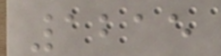1215
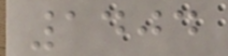1404
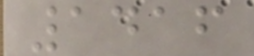1416
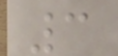3
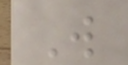W
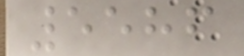5586
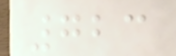723
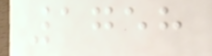1758
